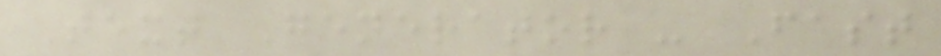Text Generator - Fast
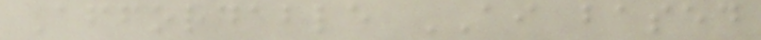Affordable AI based
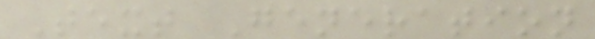Text Generation
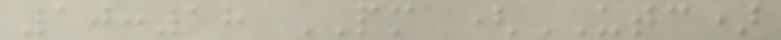10:18 PM (UTC)
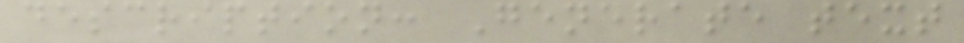description: Generate text
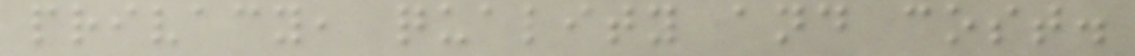privacy, quality and cost.
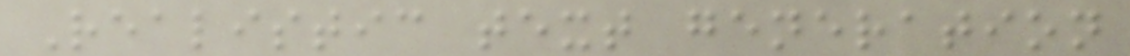Realistic text generation
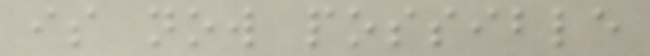is now possible
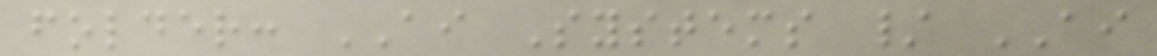folder: AI Systems / AI
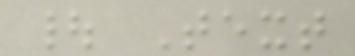| Text
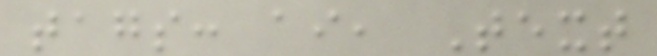tags: ai, Text
